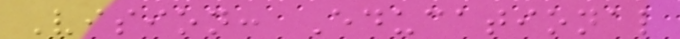Vision: Educational
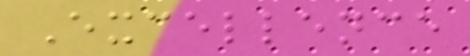Excellence
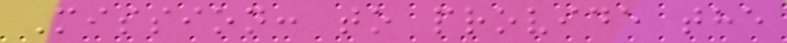Mission: to provide the
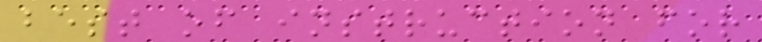best of instruction for
